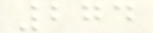274
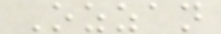Ozzan
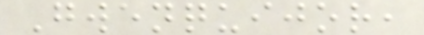Gwenquijor,
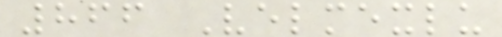866 Velmexlu
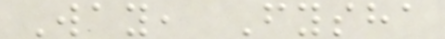Way, Fysha
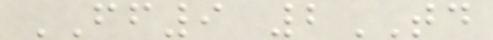FF9 2TD
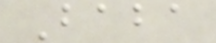Baba
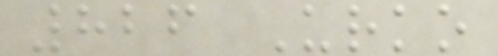826 Urko
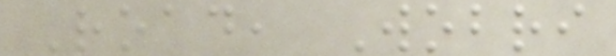Road, Wobri
